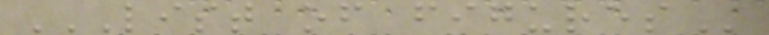LIST OF FIGURES
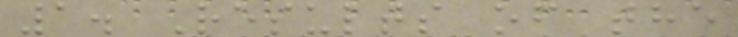1. Results of the
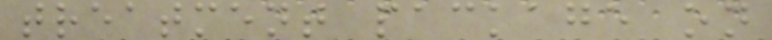treatment package on
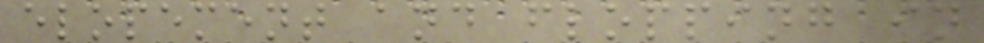elopement and flopping in
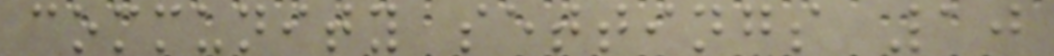community settings 10
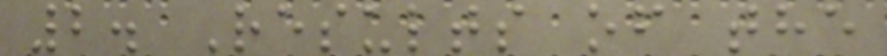2. Results of the
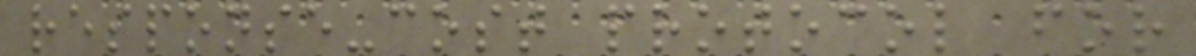response-cost protocol for
